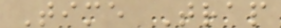Time Trap
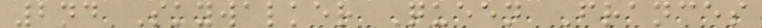2nd Skywalker Queen Frances
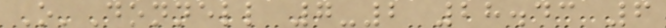O'Donnell 7-2 28.43 6
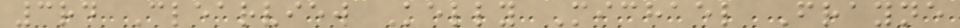3rd Clearview Kelly Michael Frayne
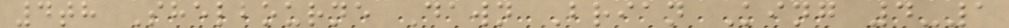4th Shelbourne Dawn Brian King 4-1
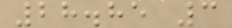28.85 3
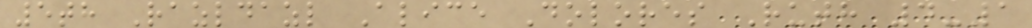5th Razldazl Alice Dolores Ruth 4-1
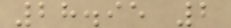28.95 2
